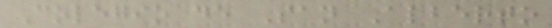Colegio de San Alberto
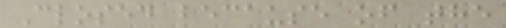Closed because of the
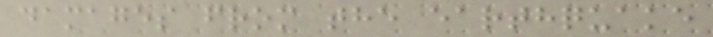damages from the earthquake
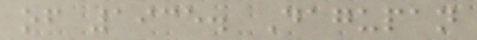of 1935. Dagupan
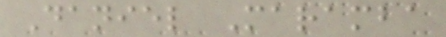Daniel Maramba
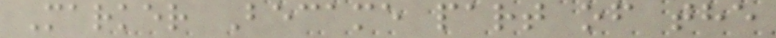Marker Became part of the
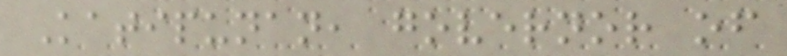Katipunan, governor of
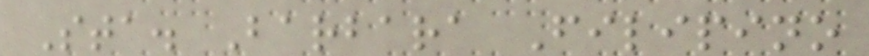Sta. Barbara Filipino
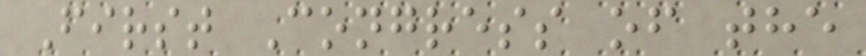First Congress of the
